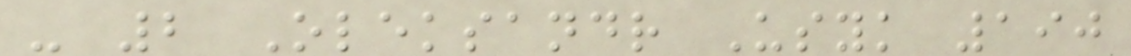- 2 Oleksandr Usyk 190
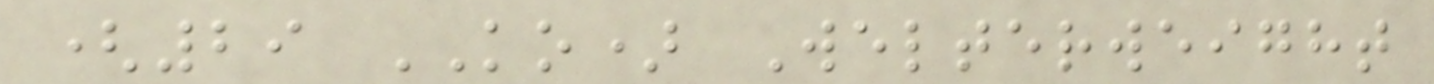(29 KO) Welterweight
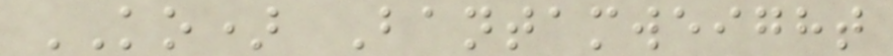KO) Bantamweight
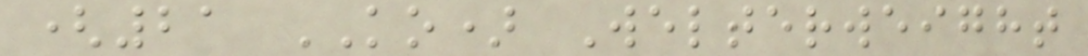(21 KO) Welterweight
